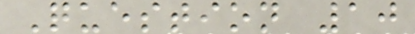Question 10
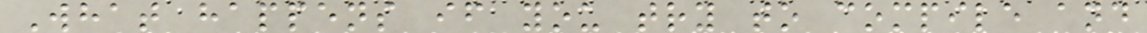What happens if you try to compile and
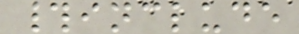#include
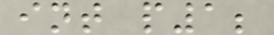int p1;
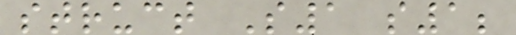struct S1 s1;
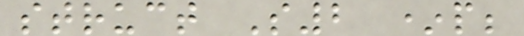struct S2 *p;
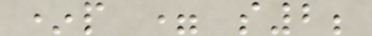*p = s2;
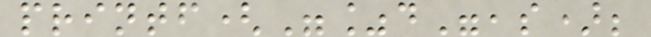printf("%d",s);
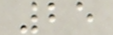25
